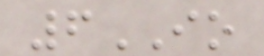6IO
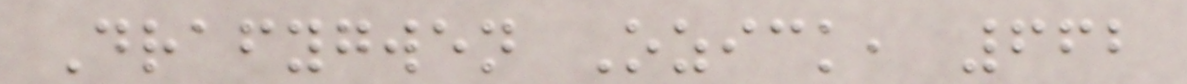Drafygwen Ozick, 662
